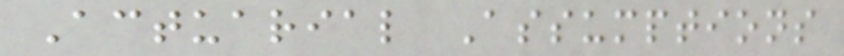Actuarial Assumptions
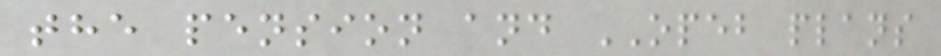the pension and OPEB plans
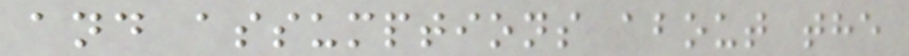and assumptions about the
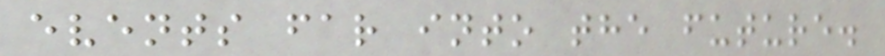events far into the future.
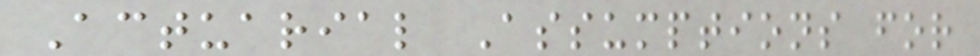Actuarial Assumptions for
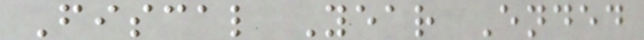Fiscal Year Ended
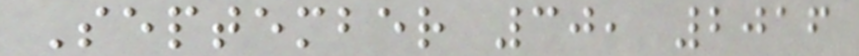September 30, 2016
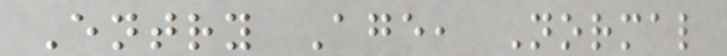Entry Age, Normal
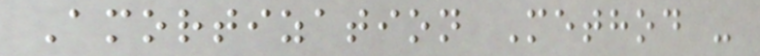Amortization Method -
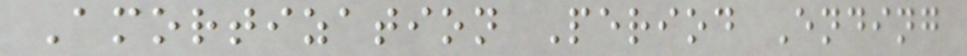Amortization Period Ending
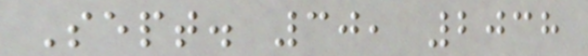Sept. 30, 2038
